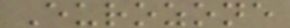Eurozone
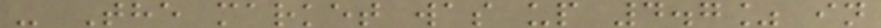- The market was up 4.7% in
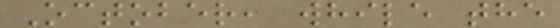October, while the
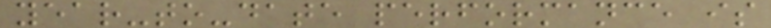year-to-date performance is
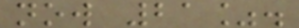now 21%.
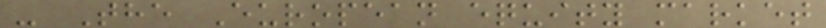- The European equity market
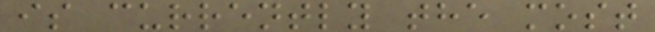is currently the most
